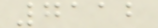7112
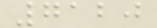7120
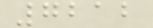7212
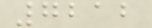7212
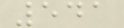541
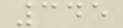345
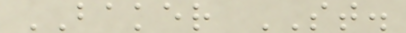BAKER ST.
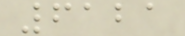6121
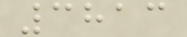3813
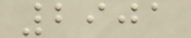2901
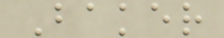Baker
